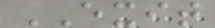EXIT
